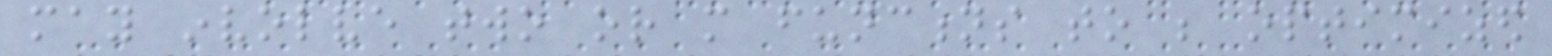may involve two or more functions to be optimized
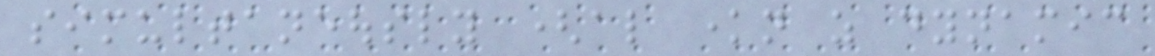simultaneously (also known as dynamic
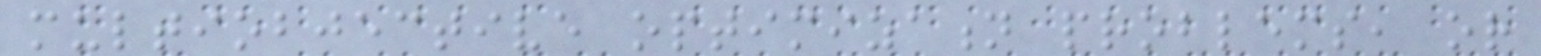multiobjective optimization problems, or
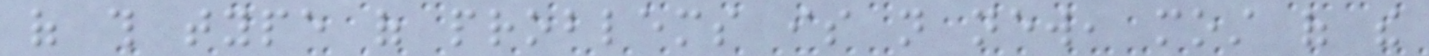of this type of problems is not new, most of the
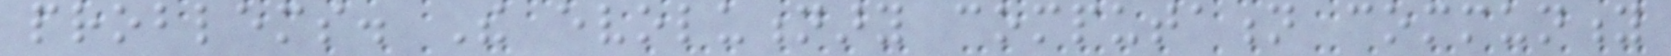problems. The evolutionary computation community
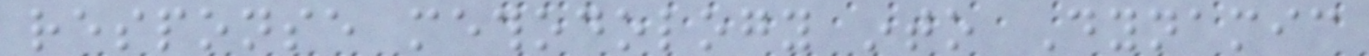response methodology into Dynamic
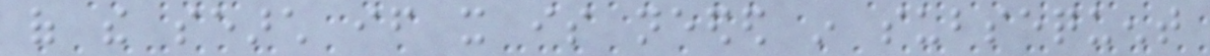of the search if it is needed in subsequent
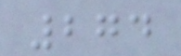274
